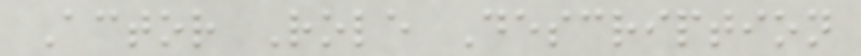Actor Role Description
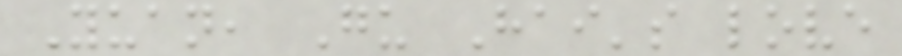Yuan, Gu Hai's love
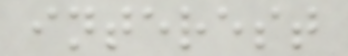interest
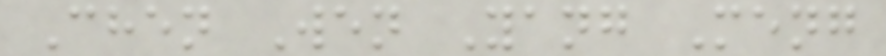Chen Wen Yang Meng
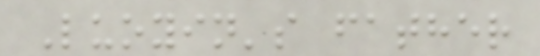Luoyin's father
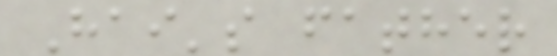Hai's father
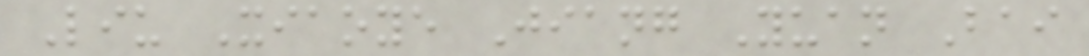Liu Xiaoye Jiang Yuan Bai
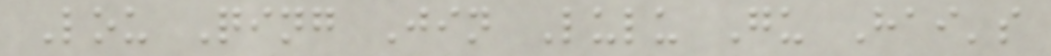Lou Qing Jin Lulu Gu Hai's
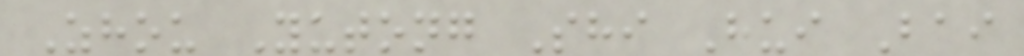Zhou Yutong Shi Hui Bai
